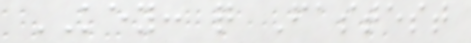KEY: q Fastest
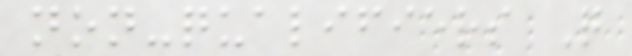non-qualifiers Q
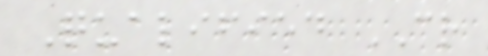Qualified CR
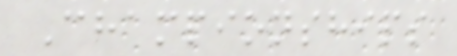Championships
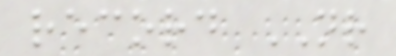record NR
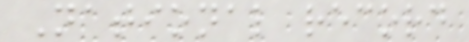National record
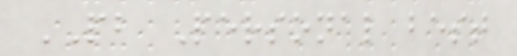PB Personal best
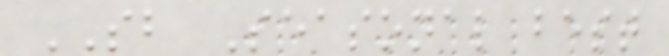SB Seasonal best
